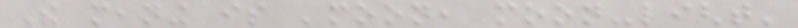The meaning is 'moon, moon-light'
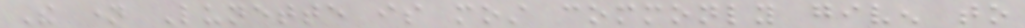The name Lunette is most commonly given to
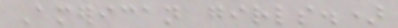American girls.)
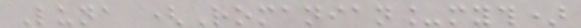Luna (Romanian_myth)
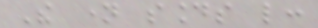The name sounds like:
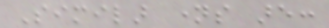Similar names are:
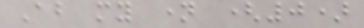About my name (0)
